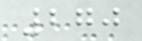270
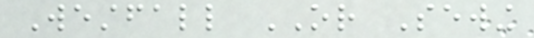Westfall OR Sewing
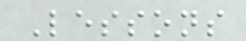Lessons
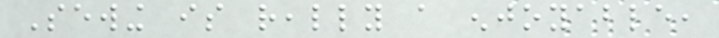Sewing is really a enjoyable,
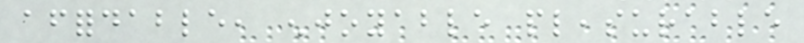affordable, enjoyable pleasurable
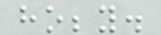hobby.
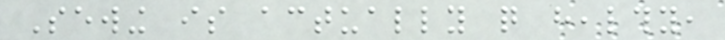Sewing is actually quite healthy,
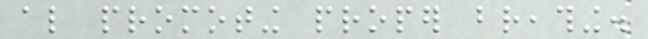also promoting proper breathing.
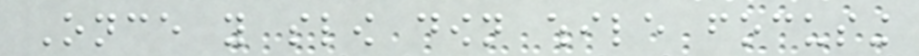Once you slow down while focusing
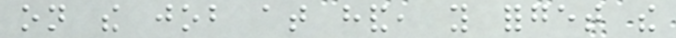on the job at hand, you forget the
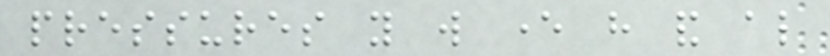pressures you will ever have and also
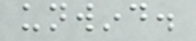unwind.
